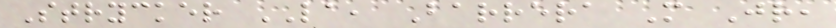Strycker LA, Barrera M Jr,
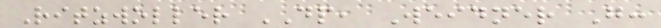Ritzwoller DP, Weidner G:
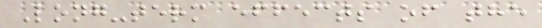Long-term effects of the
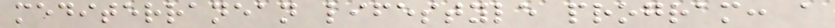mediterranean lifestyle program: a
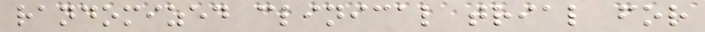randomized clinical trial for
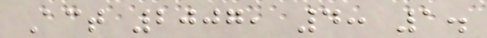Act 2007, 4: 1.
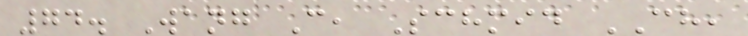74. Wang C, Schmid CH,
